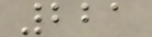221
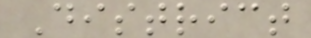District
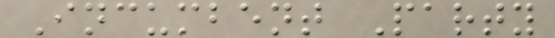Incumbent Party
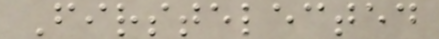Firstelected
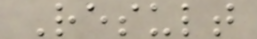Result
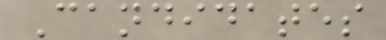Candidates
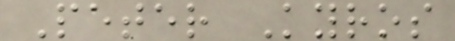Peter Kyros
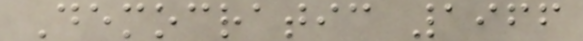Democratic 1966
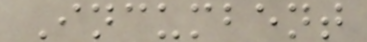Incumbent
